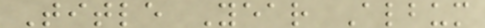Title Year Album
